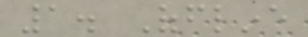1. Offline
